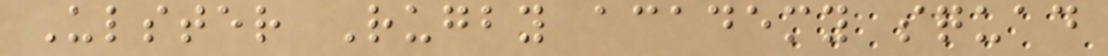Ulster Rugby academy squad
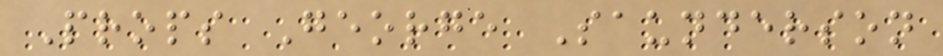Props George Saunderson
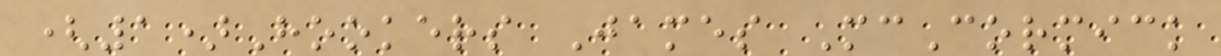(1)Hookers James McCormick
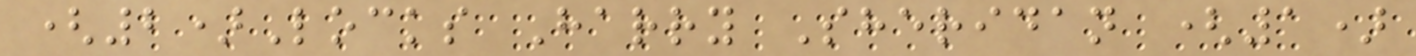(2)Locks Harry Sheridan (1)
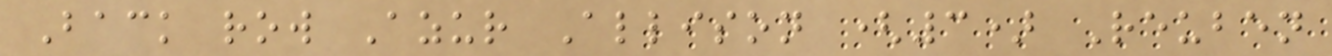Back row Azur Allison (3) Reuben
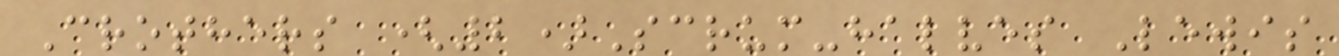Crothers (2)Scrum-halves Lewis
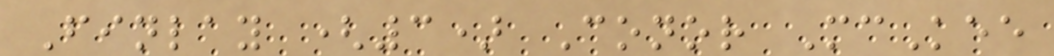Finlay (3) Conor McKee
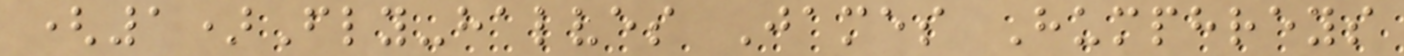(1)Fly-halves James Humphreys
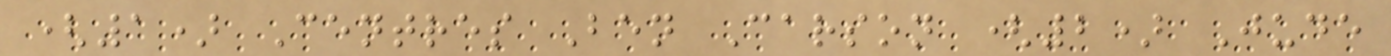(1) Centres Ben Carson (2) Jude
